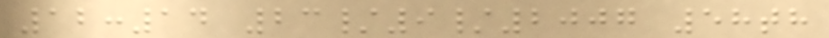12:14 23/9/2007 58th
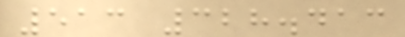513 328.413
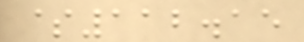$112.15
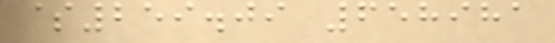$259.09 658981
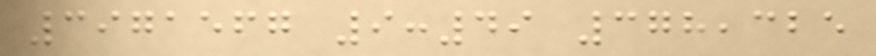3971567 9:49 378,325
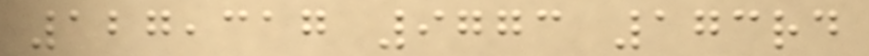127,317 9773 173rd
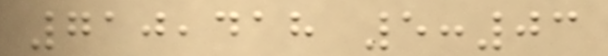710,418 5:03
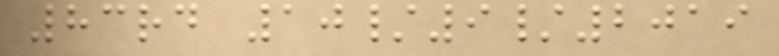83rd 10/9/2019
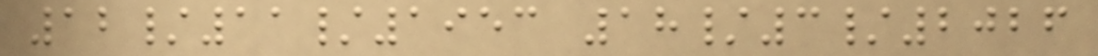12/11/1953 18/3/2026
